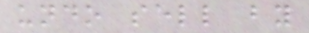undo sell by
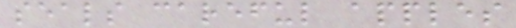seals careful apples
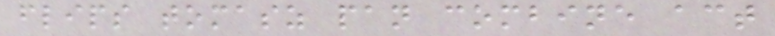flips tomasz pan combine act
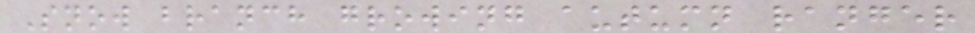Snow branch growing autumn ranger
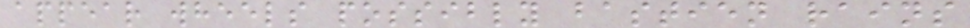appear wheels possibly bastien rains
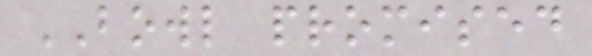BOWL promised
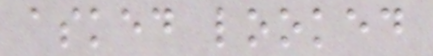asked looked
